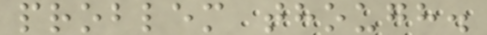problem though.
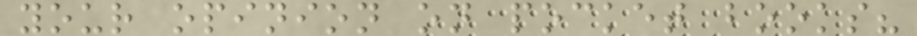your opinion on pocket books?
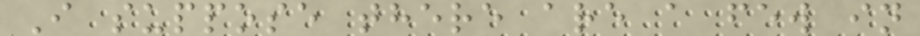I suppose there are a few in
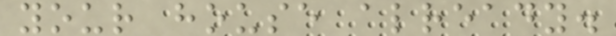your house already.
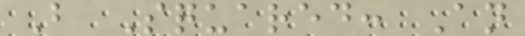B Squared: An
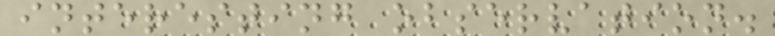interesting observation.
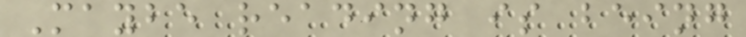Maybe reading is being
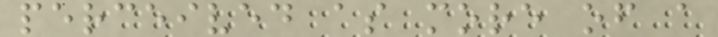perceived as more of a
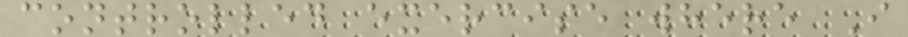controlled exercise where I
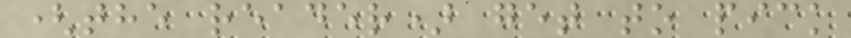(the reader) get to pick
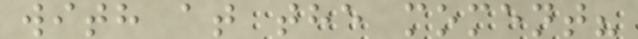with at the moment?
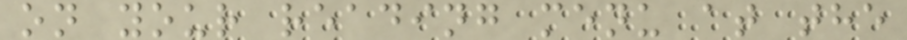on your reading menu at the
